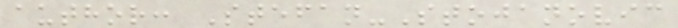author: Stefan-Stojanovic
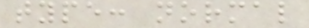type: normal
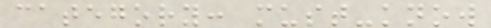category: must-know
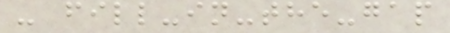- fill-in-the-gap
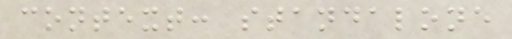context: standalone
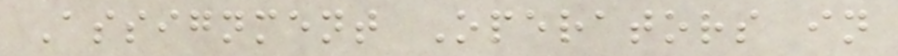Assignment Operators in
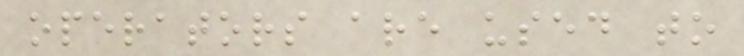operators are used to
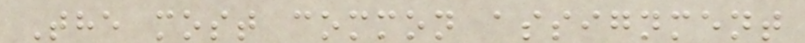The most common assignment
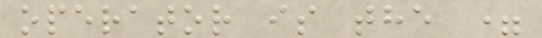operator is the =
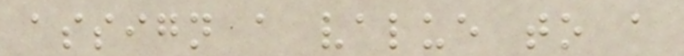assign a value to a
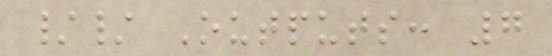// Outputs: 7
